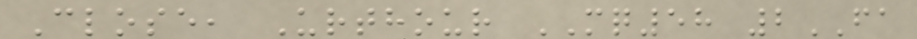Close, Urthour MQ58 2FA
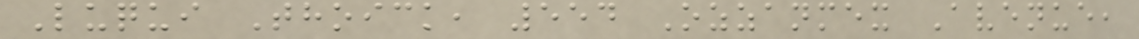Luqui Thoick, 554 Ozzanmex Avenue,
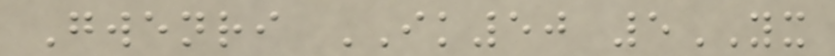Gwenri IK50 5YX
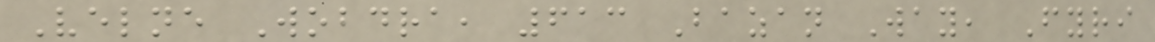Velne Wobdra, 613 Bazan Way, Fyri
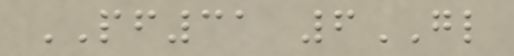PF31 6GL
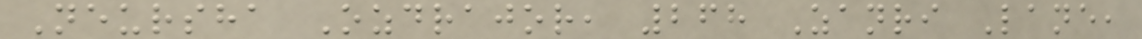Neursha Ozdrajor, 268 Zanri Lane,
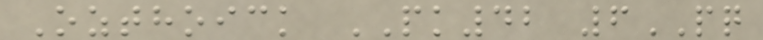Ozthoick PK42 6PQ
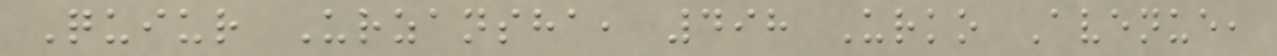Quiur Urzansha, 498 Urko Avenue,
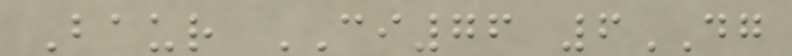Baur CI76 6DG
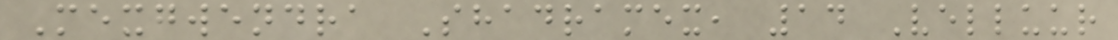Mexgwendra Shadramex, 14 Velluur
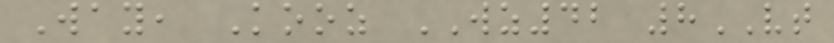Way, Kooz WZ42 8VT
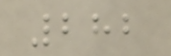282
